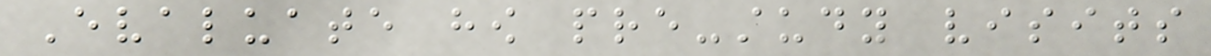Evaluate how pre-study visits
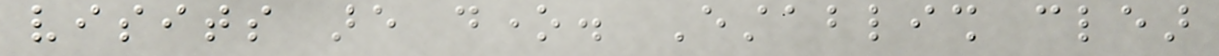visits are done. Establish clear
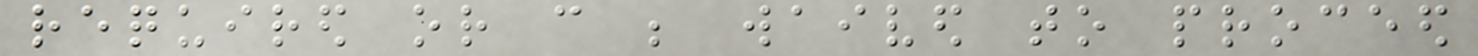required or can be waived to proceed
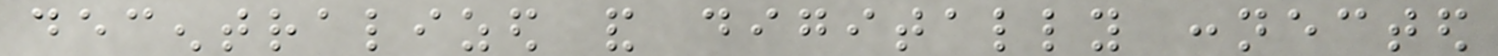decentralized and digitally connected
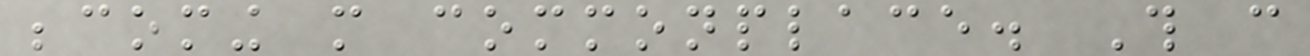becoming more commonplace. This can
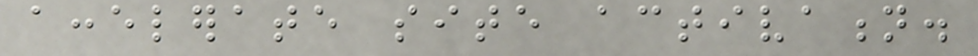accelerate site activation.
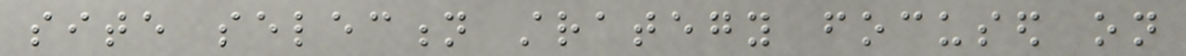site selection strategy focused on
